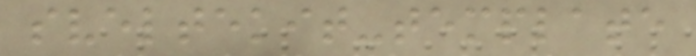sveltekit-template
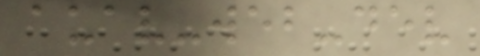auav-web-dev
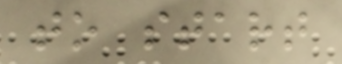to start
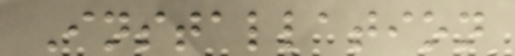Installation
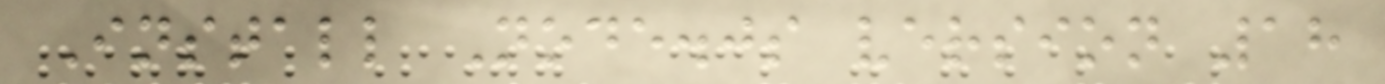Install Node.js version 18
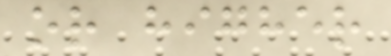or higher
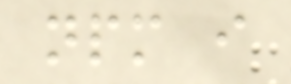npm i
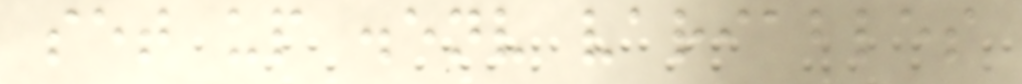set up .env variables
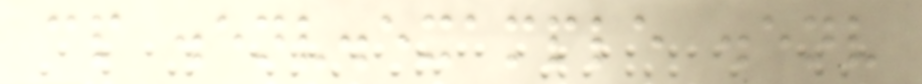cp .env.example .env
